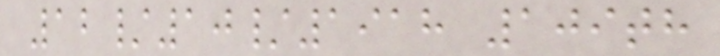12/10/1918 109th
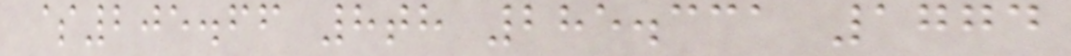$205.66 8th 285.331 1774
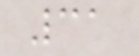31
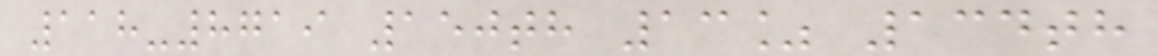118-8719 150th 13% 134th
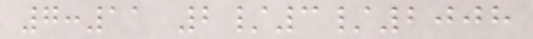7:11 2/3/2008
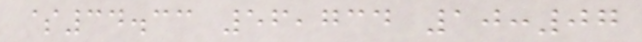$34.33 56,734 10:07
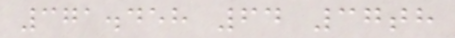371.458 64 37th
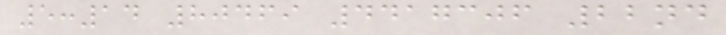5:14 80469 4417306 22nd
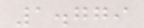1.779
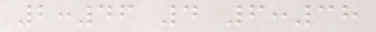2:46 4 6:38
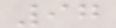97
